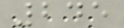245
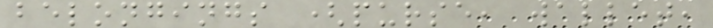belongings (purse, wallet,
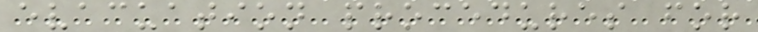evacuation procedures for
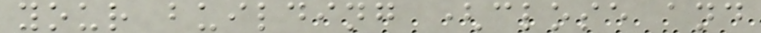your building (close and
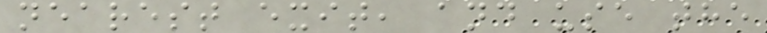nearest exit, and use the
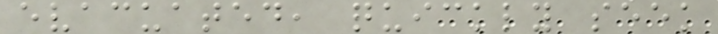evacuated, quickly seek
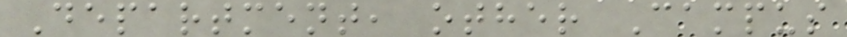Department, other Campus
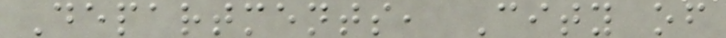Departments, City of
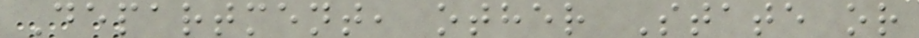Department, other State or
